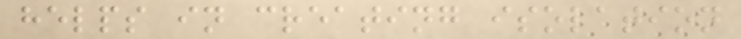helps in creating isolation
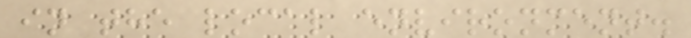in the local environment.
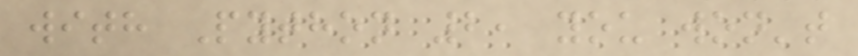with Python 2, you won't
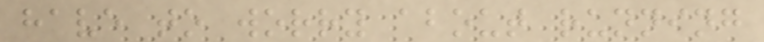have to worry about running
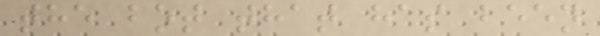the bot that has been
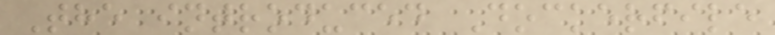The introduced Dockerfile
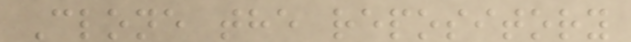Clone the repository
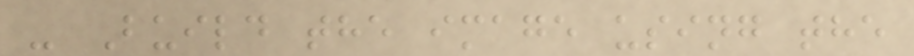- Build the image using the
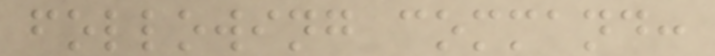following command:
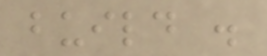build .
